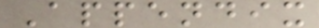Appendix
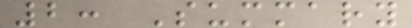2: Summary
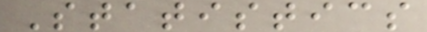Statistics
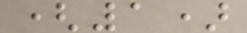(1)
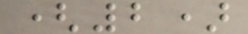(2)
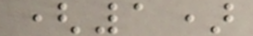(1)
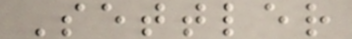Settler
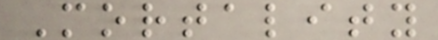Mortality
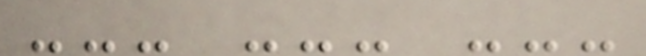--- --- ---
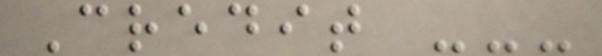Credit ---
